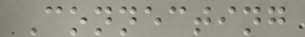Connecting
